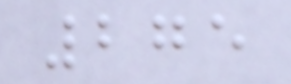275
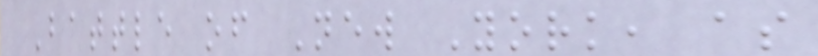Battle of New York, as
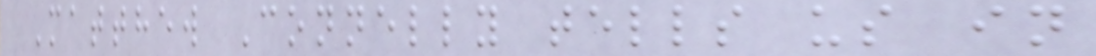Matthew Connelly tells us in
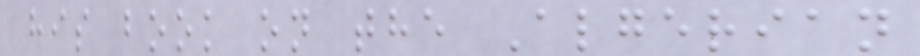his book on the Algerian
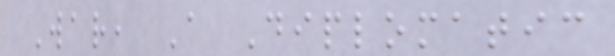War, A Diplomatic
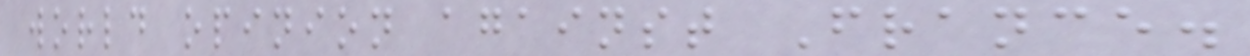world opinion against France.
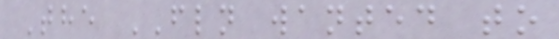The FLN wanted to
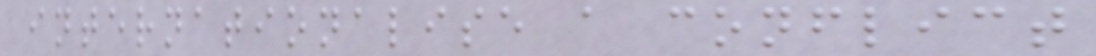internationalise a conflict
